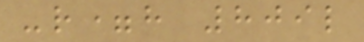-r=h 809l
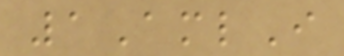1AmlI
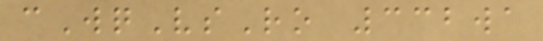cWqVsRo 332wa
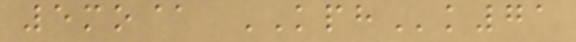5mo@ KPHk71
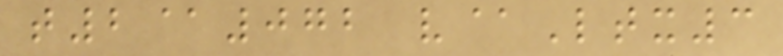t2@072 v@Ltx3
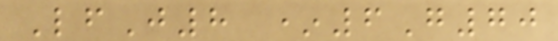LfJ8 *6G70
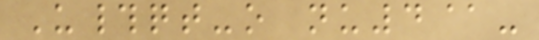U#qt-o nu4@-
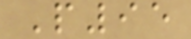P95
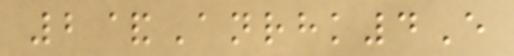2&Anrhk4E
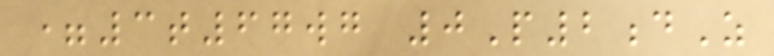=3t67wg 0P2dZ
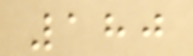180
